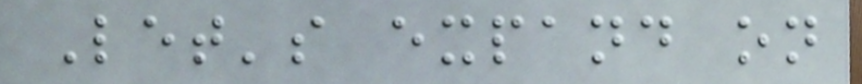Let's expand on
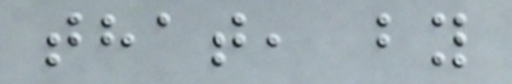that, by
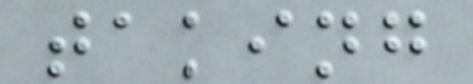taking
